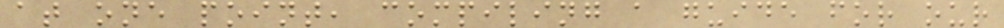at one point, compiling a guide for our
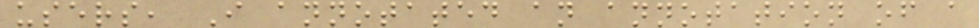users, I annotated an annotation of a
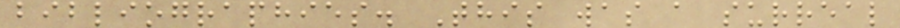bibliographies. This was a surreal
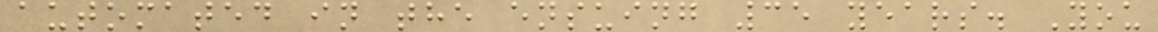automated in the ensuing 35 years. You
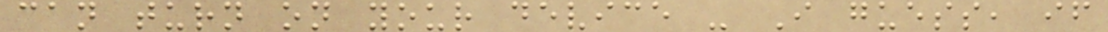can turn on your device - I guess, if
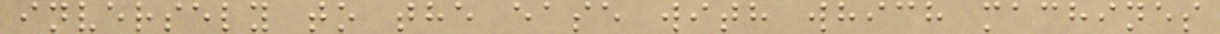inversely to the ease with which machines
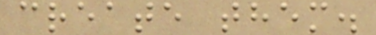create them.
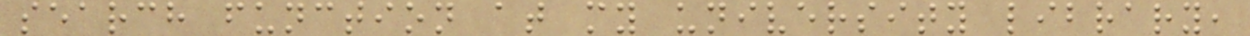search function at my university library,
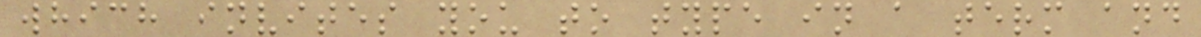which invites you to type in a term and
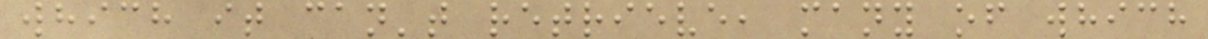which it can't retrieve, many of which
